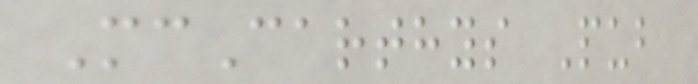McCarthys Pub
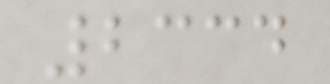2334
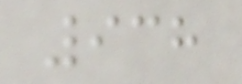938
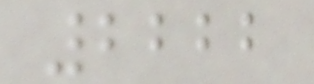2222
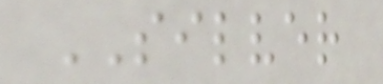SILVER
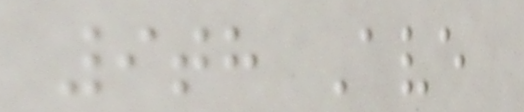9th Ave
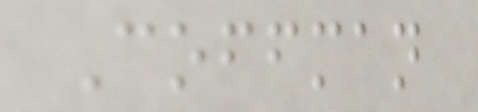Coffman
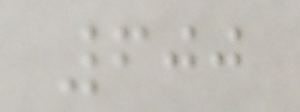600
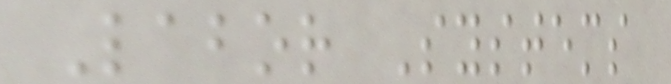Labor Systems
